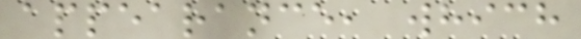appearance, which
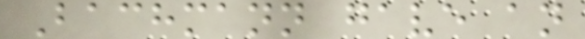Bachmann gave an
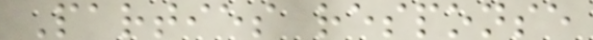Parties response
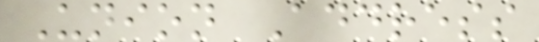Union Address
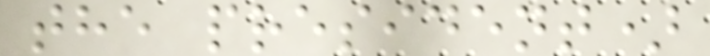the president)
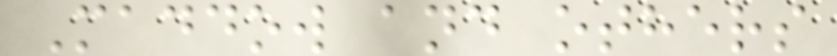Maddow and others
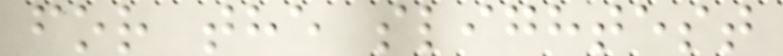for the slightest
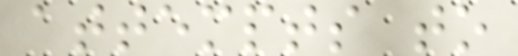attempts to
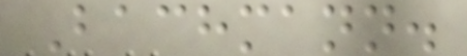Bachmann.
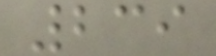239
